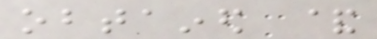obtained &
